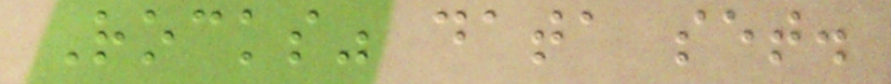Rocks" data set.
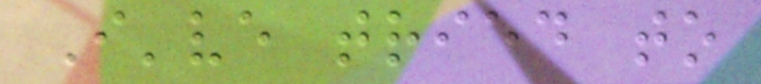I've tried to
